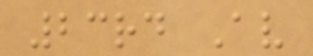23rd Av
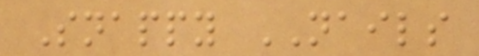Snappy NAILS
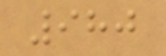980
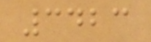3423
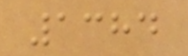1384
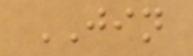JIN
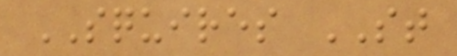SQUIRES ST
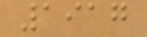1917
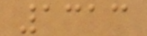1313
